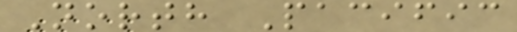North Pacific
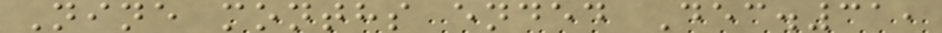Nine months ended Dec.31,
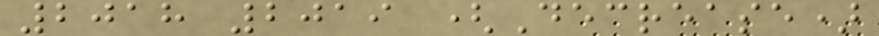2018 2019 (Decrease)
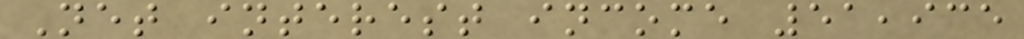Net interest income 51,935
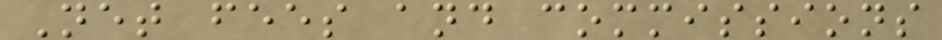Net fees and commissions
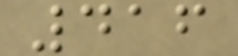416
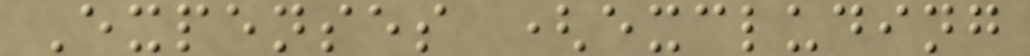Expenses (excluding
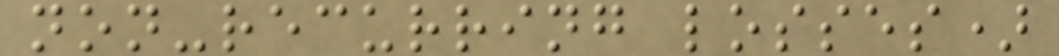non-recurring losses)
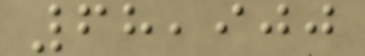68,900
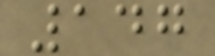147
